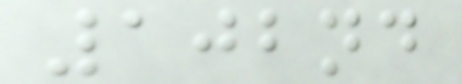102nd
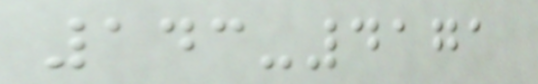143-4171
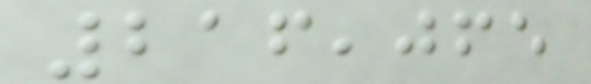216,065
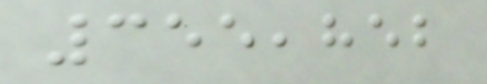355,852
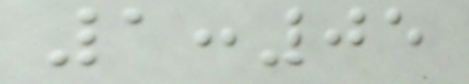1:05
